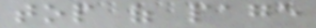top of page
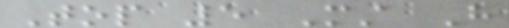Top 5 Must Have
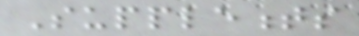Supplements
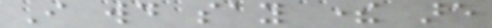I would say there are
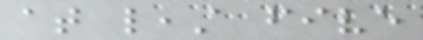at least five
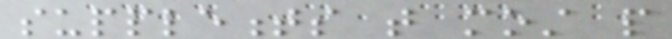supplements that most people
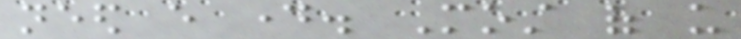need every day. Most of us
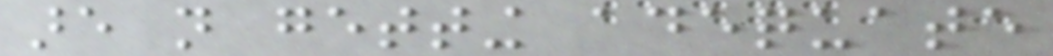are not getting adequate
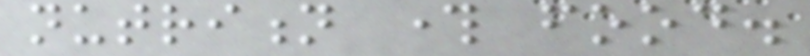nutrition through food.
